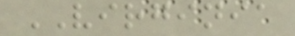VIRGINIA
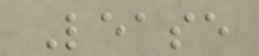Lease
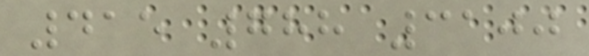415 788 3100
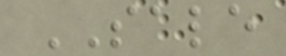SALE
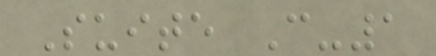Suite C-1
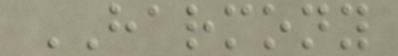HARMONY
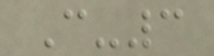C-3
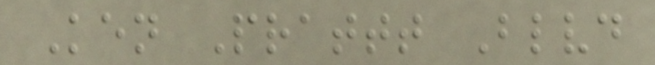Ken Prattt Blvd
